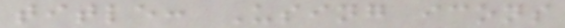title: Using icons
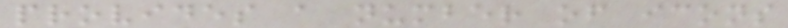provides a number of icons
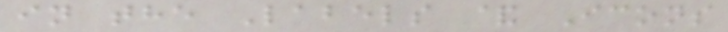in the Labels & Icons
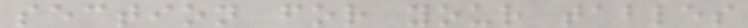section for your tables
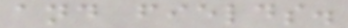and fields.
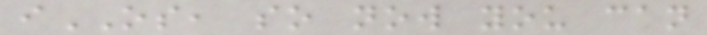iOS, so now you can
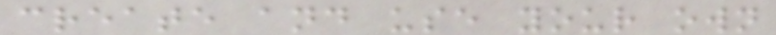create and use your own
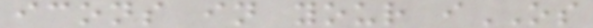icons in your iOS
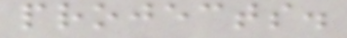projects.
